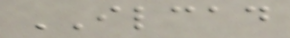ILCAD
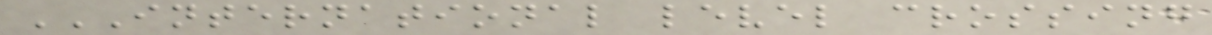INTERNATIONAL LEVEL CROSSING
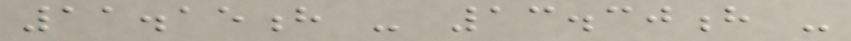11.15h - 13.30h -
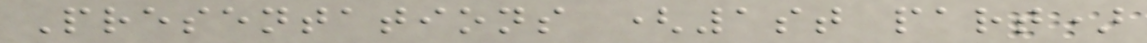Presentations (1st part)
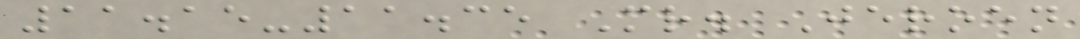11.15-11.35 Mr. Jeroen
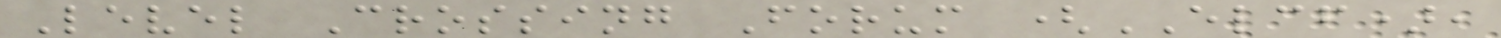Level Crossing Forum (ELCF),
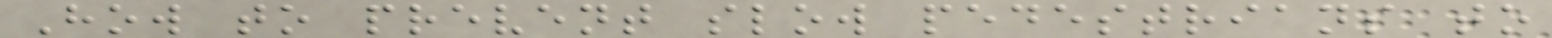How to prevent slow pedestrians to
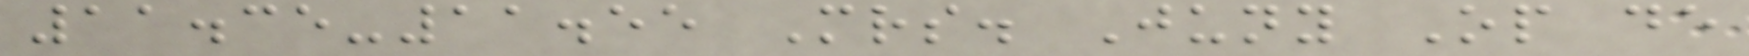11.35-11.55 Mrs. Juny Op de
